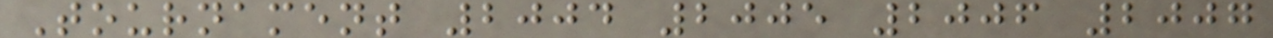Tournament 2004 2005 2006 2007
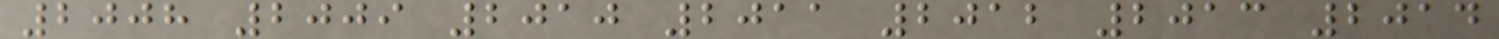2008 2009 2010 2011 2012 2013 2014
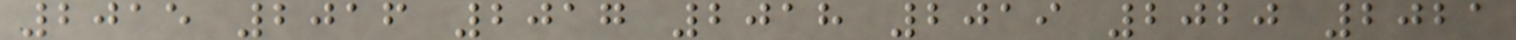2015 2016 2017 2018 2019 2020 2021
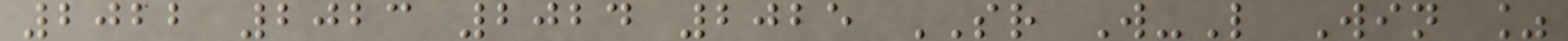2022 2023 2024 2025 SR W-L Win %
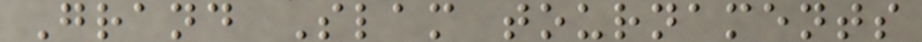Grand Slam tournaments
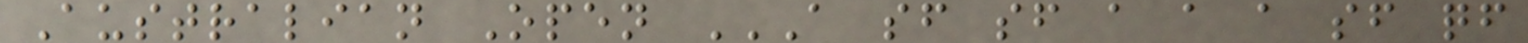Australian Open A SF SF A A A SF QF
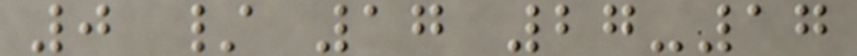0 / 17 27-17
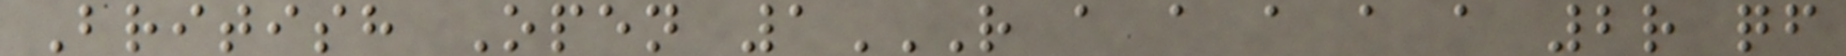British Open 1R A A A A A 2R QF
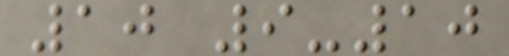10 9-10
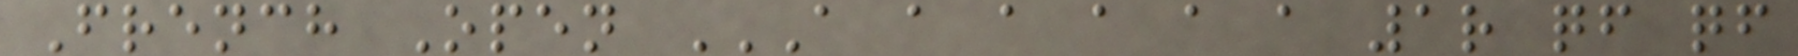French Open A A A A A A 1R QF QF
